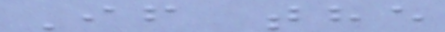If the
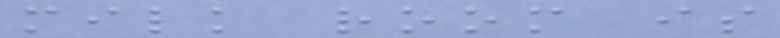milk room is
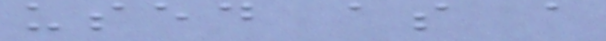used as a
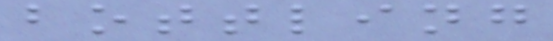bottling
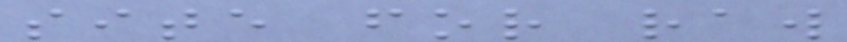site for raw
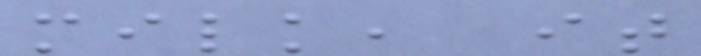milk, it
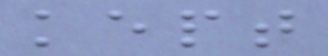kept
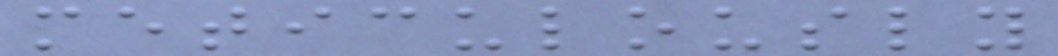meticulously
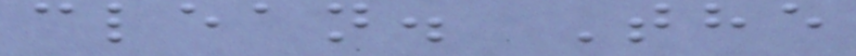clean. The
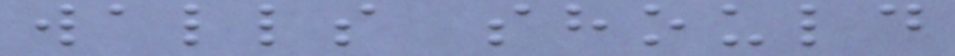walls should
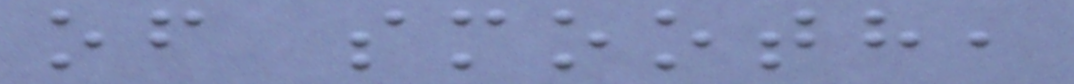of smooth,
